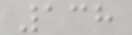138
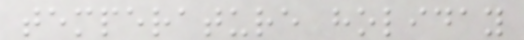temperature holiday
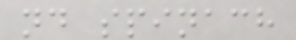nd spinach
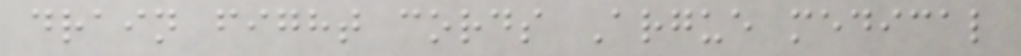drain fight cords Argue medical
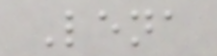Lena
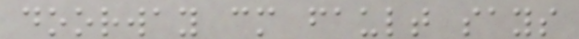doorway cm fault says
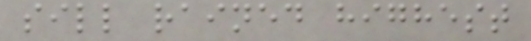sill rained highest
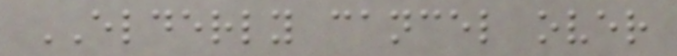ELDERLY cancel over
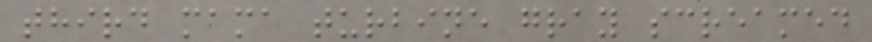third mama turbine gray screamed
